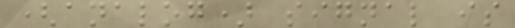(analog) signal is
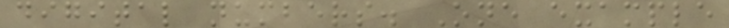digital numbers. One example
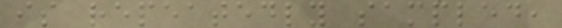is repeatedly sampled,
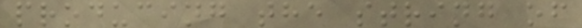producing the string of
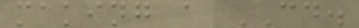making a CD.
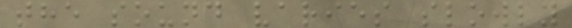the sound varies slowly
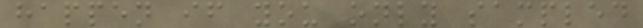happen if you only sampled
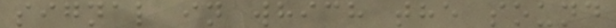signal in which the sound
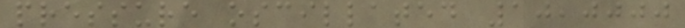pressure oscillated 10,0000
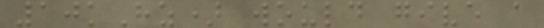10kHz) would give a
